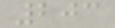203
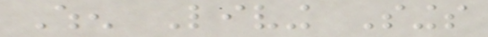When Living Sings
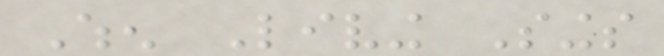When Living Sings
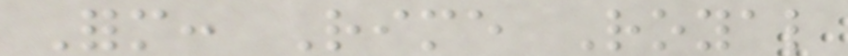Form: Rime Royal
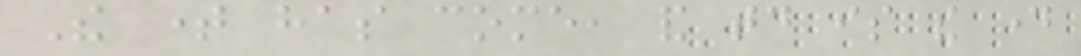The time has come, and today is the day
